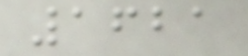1621
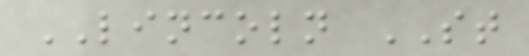LINCOLN ST
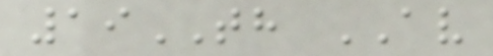19TH AV
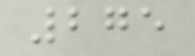275
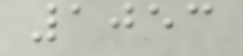1053
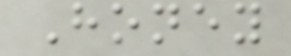Honey
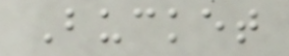Bucket
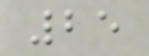25
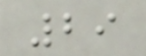29
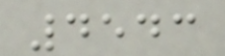4543
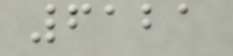6121
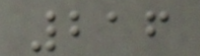216
